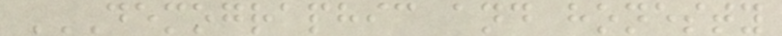DEMOGRAPHIC AND HONESTY
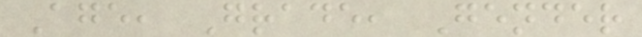Age, Grade, Gender
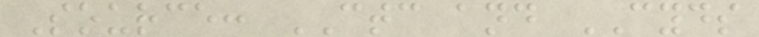Source: CTC and CYDS
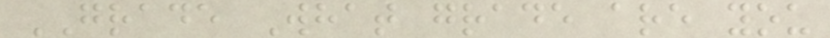GRADE What grade are you
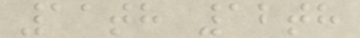11th 12th
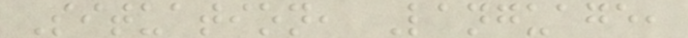Situation, Language,
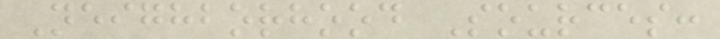Neighborhood Sources:
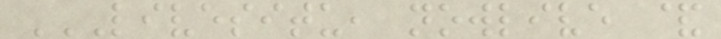LIVESITU, NOWLIVE &
